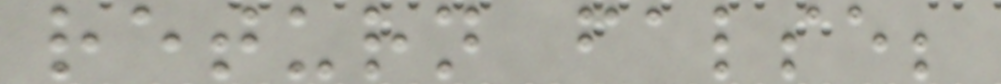return false;
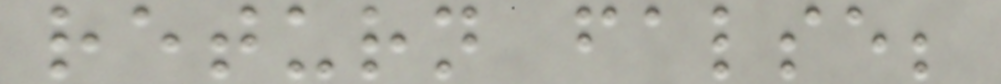return false;
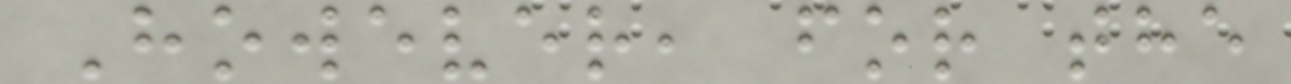However, for the
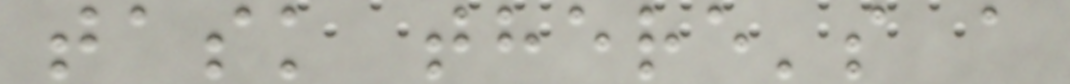task there's a
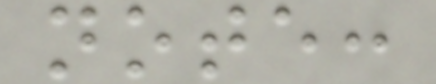note:
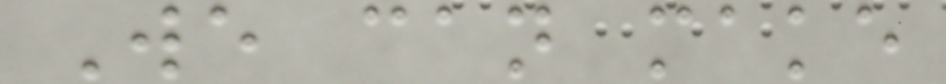We can make
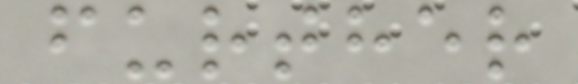further
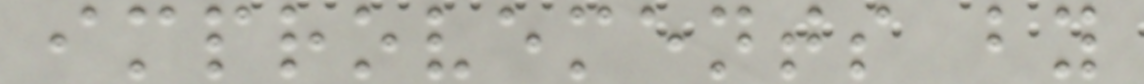improvements by
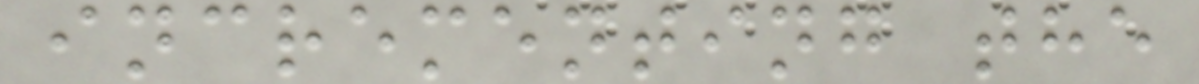incrementing the
